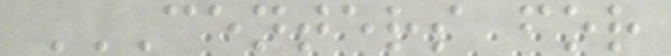CENTERS FOR
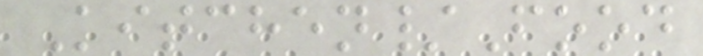Kitchen/Food
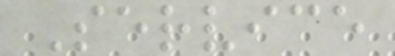Service
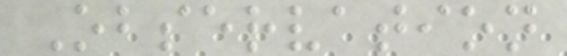Observation
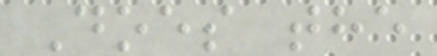Does the
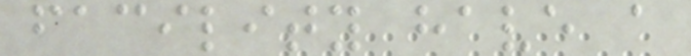facility have a
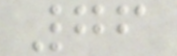76
